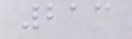213
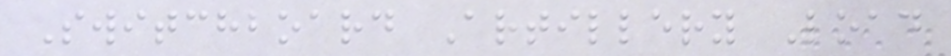Switchboard Artillery Load
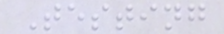Testing
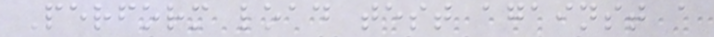Perform load test against a
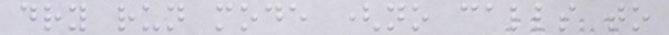dry run mode (no calls to
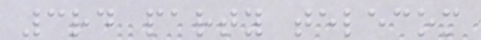3rd party telecom
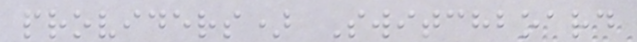providers) Switchboard
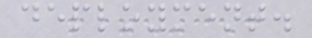deployment.
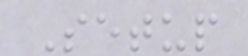Setup
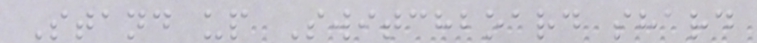Stand up Switchboard shard
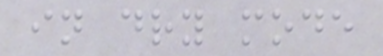in dry mode
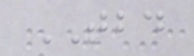TBD
